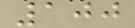100
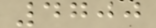4700
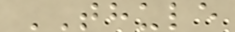THULE
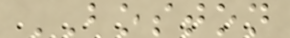BOSTON
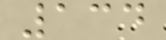134
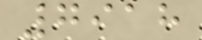7918
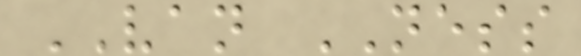VAN NESS
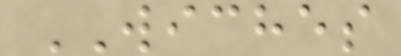WICHES
